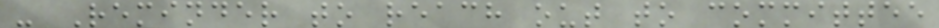- Reminder to reach out to committee
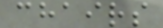chairs
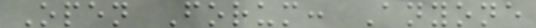Open Forum: Anyone
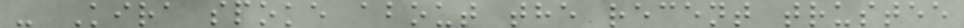- Kira spoke about the recent trustee
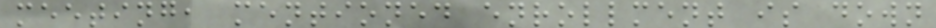meeting, mentioned enrollment is down
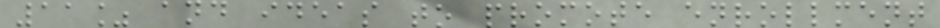11% and ideas to promote enrollment
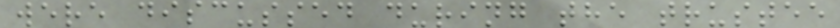were discussed during the trustee
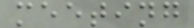meeting
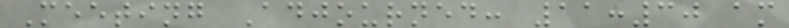Meeting Adjourned: 11:30 am
